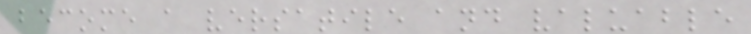become a versatile and valuable
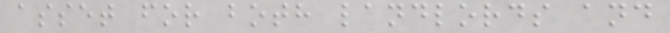asset for both landlords and
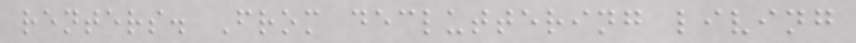renters. From decluttering living
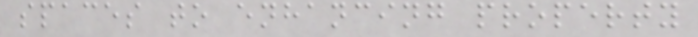spaces to enhancing property
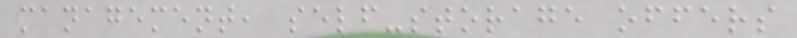management, self-storage offers
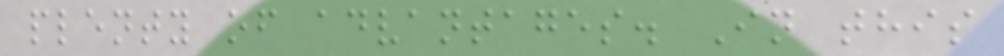plenty of advantages. In this
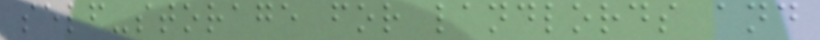self-storage for landlords and
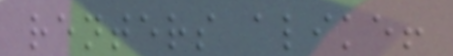renters alike!
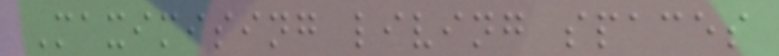Maximising living spaces
